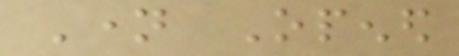Name Opened
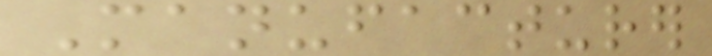Manufacturer
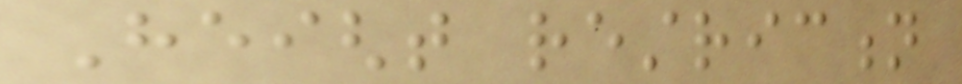Height restriction
